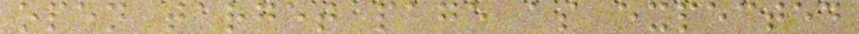open target page as expected
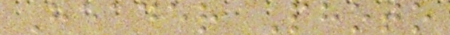Header Photo
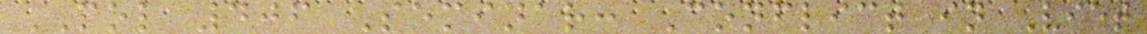POL 406 Seminar: Conflict in Viet
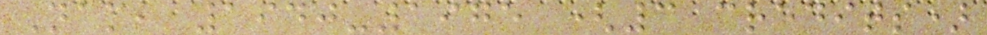Nam, 1940-1975 (3 credits)
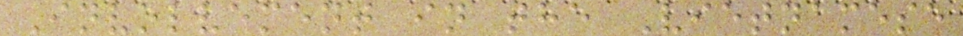Involvement in the Vietnamese
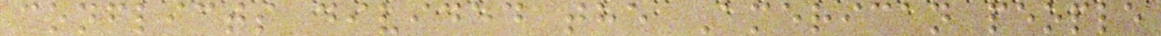conflicts divided the American people
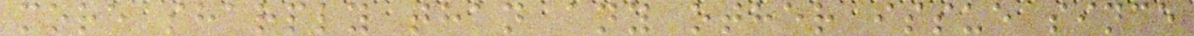more sharply than any other issue since
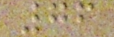76
